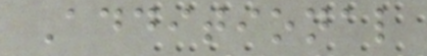Additional
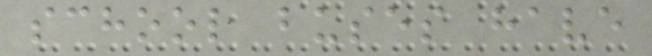school buses have
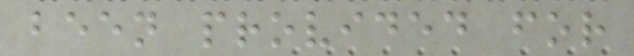been provided for
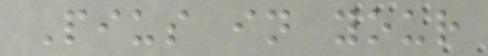Pius in your
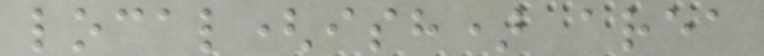local(ish) area
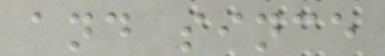and since
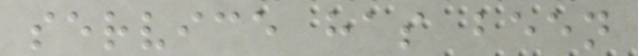service has been
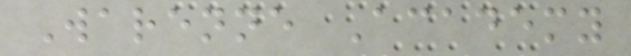Warenne Academy
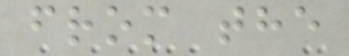from the
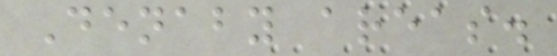Denaby areas.
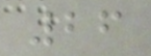26
